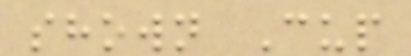shown Cup
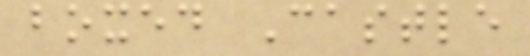boxed Castle
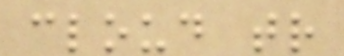cloud tr
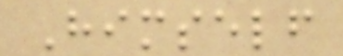Himself
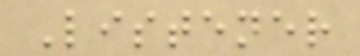Listener
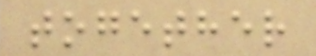together
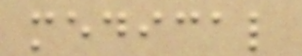medical
